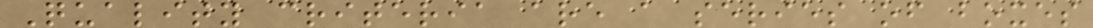Quality criteria are a series of boxes
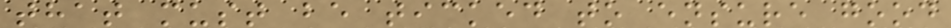that must be ticked to ensure good
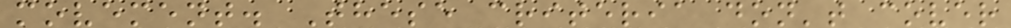movement. These criteria don't cover
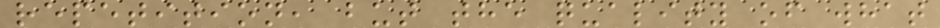repetition, but the quality of what
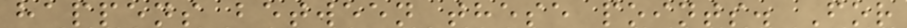happens between these points. For
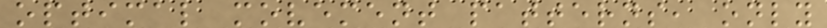optimal movement patterns, only
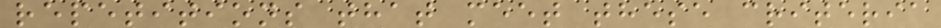repetitions that meet these criteria
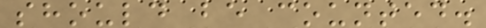should be counted.
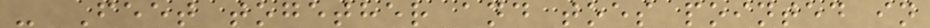- Feet together and toes pointed in
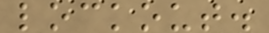lockout.
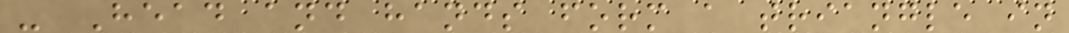- Head and hands form a triangle in
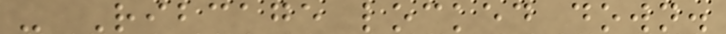- Ribcage locked down.
